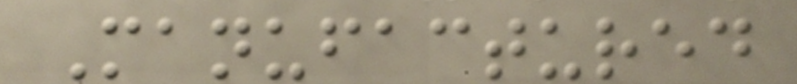Manufactured
